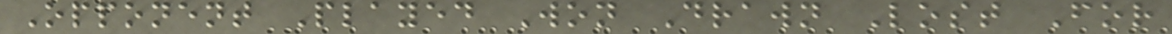Opponent Played Won Drawn Lost For
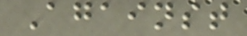Against
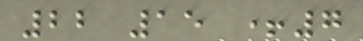22 15 +7
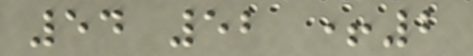54 52 +2
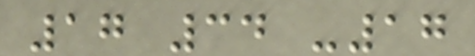17 34 -17
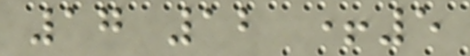17 12 +5
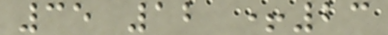35 12 +23
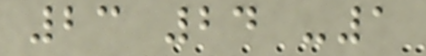23 24 -1
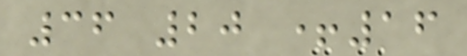36 20 +16
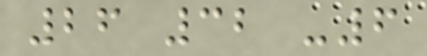26 32 -6
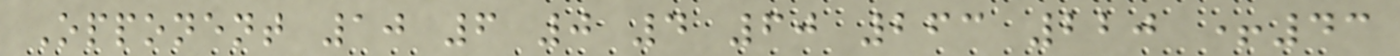Opponent 10 6 0 4 60 263 220 +43
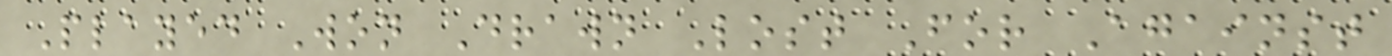Played Won Drawn Lost For Against
